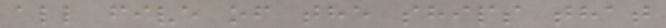all five of the ships that
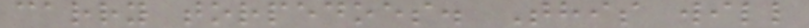carry torpedoes. This will
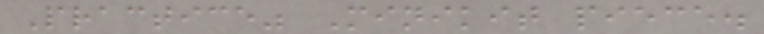Practice" Minikit piece.
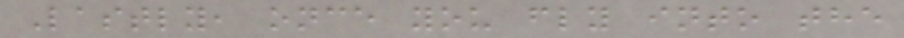Lastly, once you fly into the
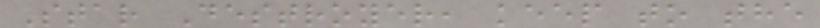Star Destroyer, keep to the
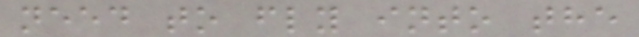need to fly into the
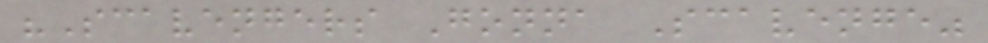"Scavengers Gonna Scavenge"
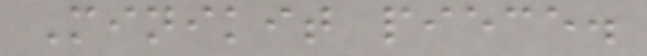Minikit piece.
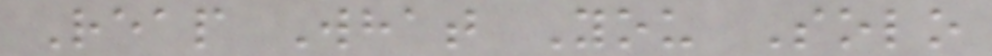Reap What You Solo
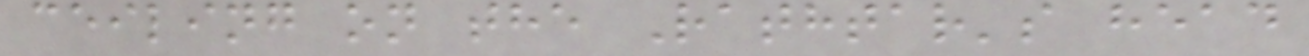ceiling on the Rathtar's head
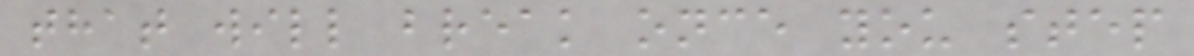that will break once you step
